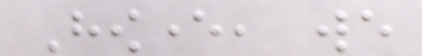However, we
